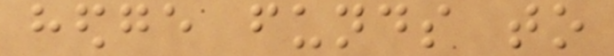hedge funds to
